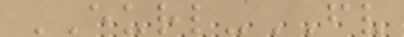EURL-FV
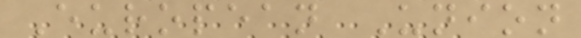European Union
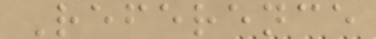Reference
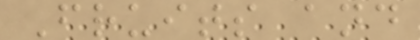Fruits and
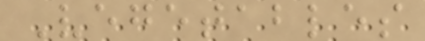Vegetables
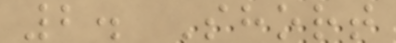2. Short
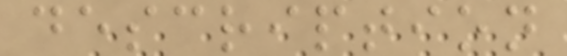description
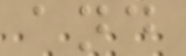and
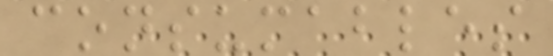consumables
